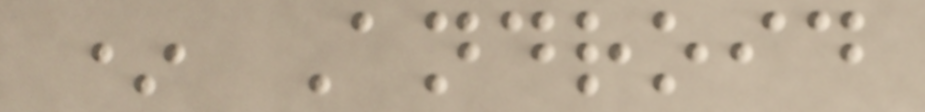* Android
